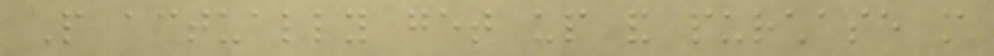People actually get up and purchase more
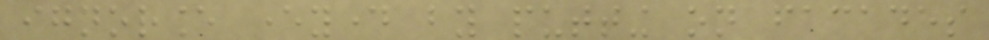ignorance everyday by putting on facades
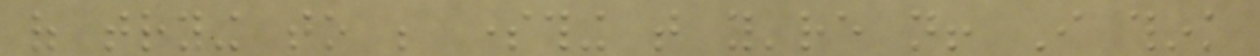of trying to be something that you're not! I think
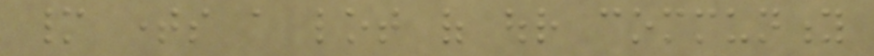many times a lot of our community
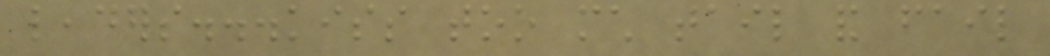leaders...kiss too much tail and fail
